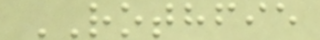ROTHFIE
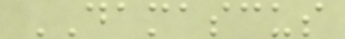DAMASCUS
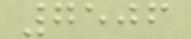7506
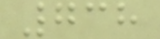738
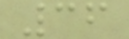36
